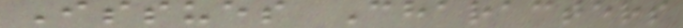Issues Characters
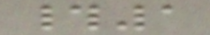#1
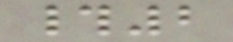#2
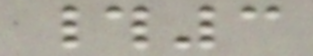#3
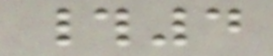#4
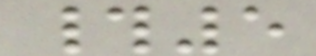#5
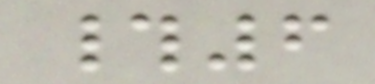#6
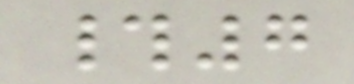#7
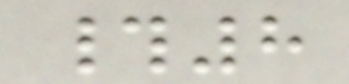#8
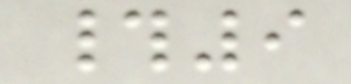#9
